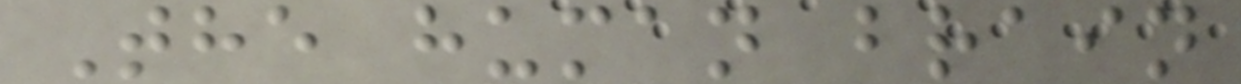The human brain
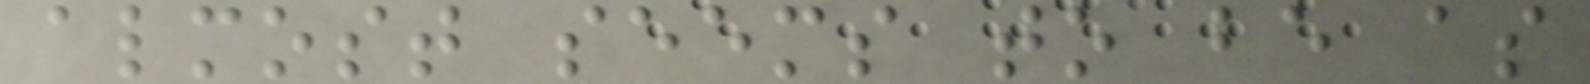almost seems to be as
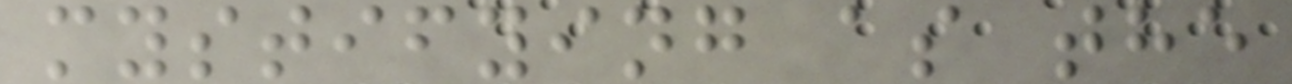mystifying as the
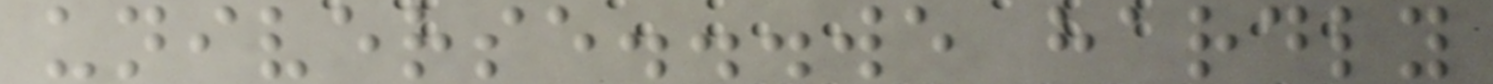universe...we hardly
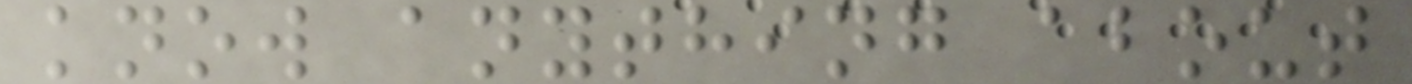know anything about
